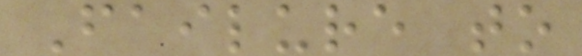Failure to
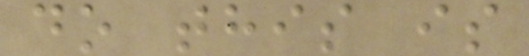do this is
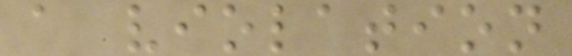a violation
